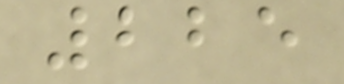225
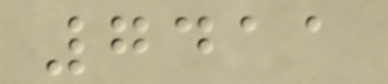7411
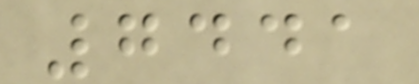7441
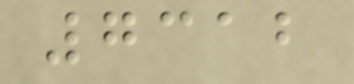7312
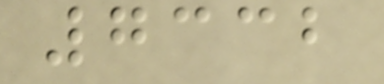7332
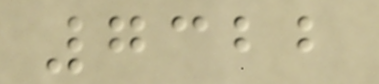7322
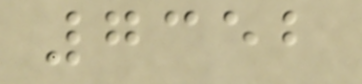7352
